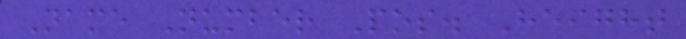Name Number Pos. Height
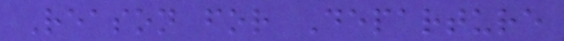Reason for Departure
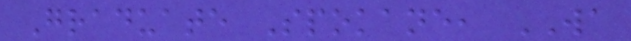Graduate Spokane, WA
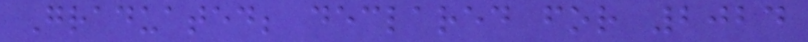Graduated; declared for 2024
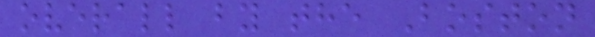overall by the Boston
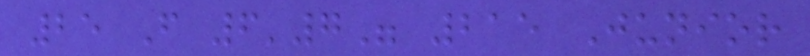25 F 6'7" 215 Junior
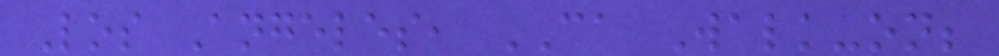Los Angeles, CA Walk-on;
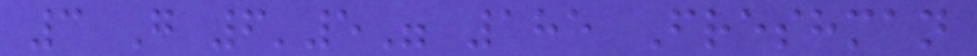3 G 6'5" 185 Freshman
